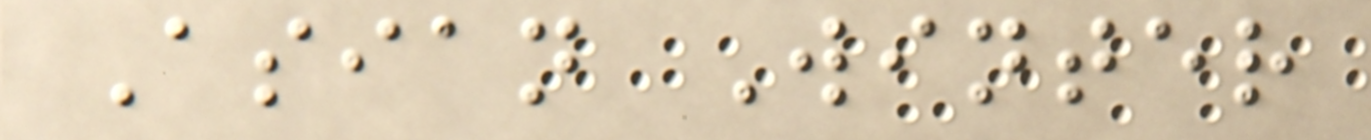Asian Winter
